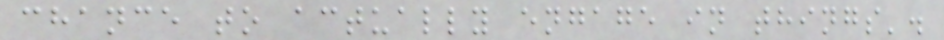chance to actually engage in things'.
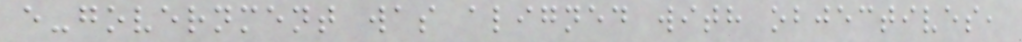e-government was aligned with objectives,
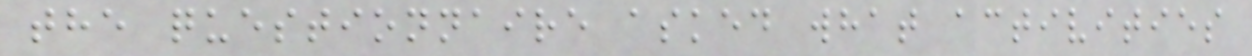the questionnaire asked what activities
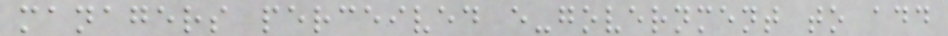managers perceived e-government to add
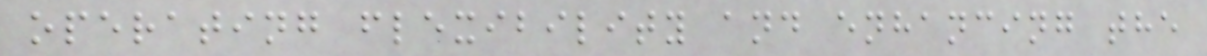operating flexibility and enhancing the
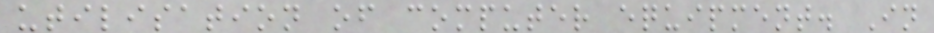utilisation of computer equipment. In
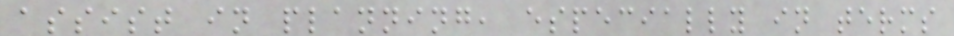assist in planning, especially in terms
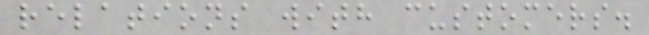relations with customers.
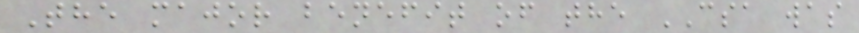The major benefit of the CSA was
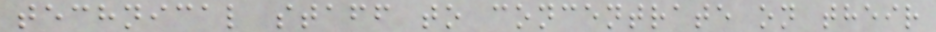technical staff to concentrate on their
